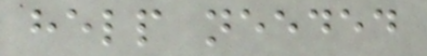help needed
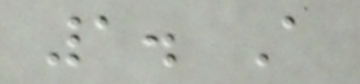1. A
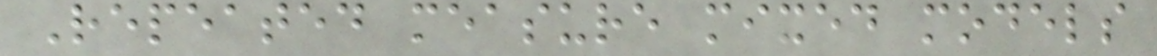Repeated measure mixed models
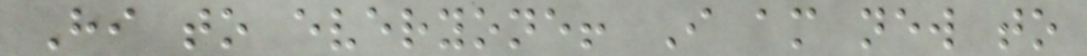Hi to everyone! I am new to
